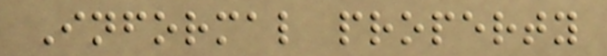Informal property
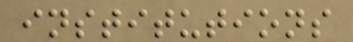institutions
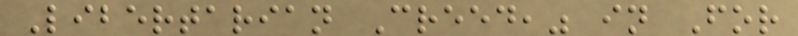Libertarian Creed," in For
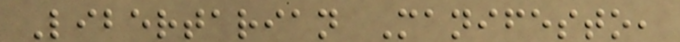Libertarian Manifesto,
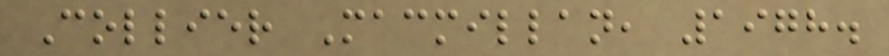Collier Macmillan, 1978.
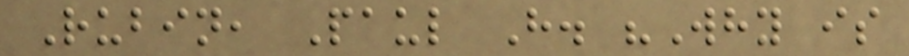Rubin, Paul H. "Why is
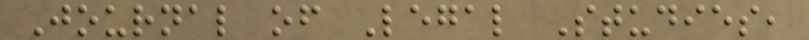Journal of Legal Studies,
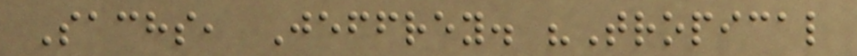Sachs, Jeffrey. "Tropical
